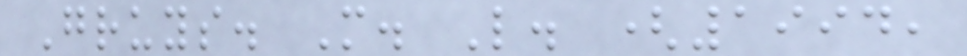Gruys. M. L. (1994,
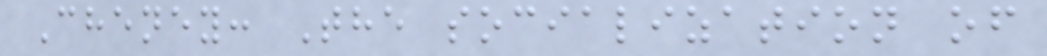Cheney: The socialization of
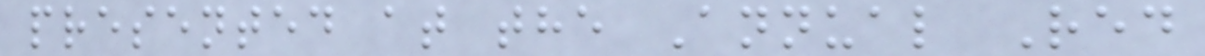presented at the Annual Red
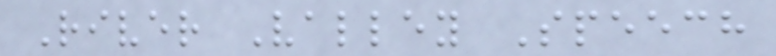River Valley Speech
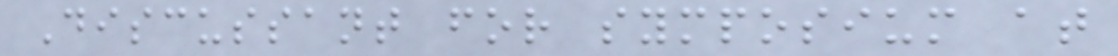Discussant for symposium at
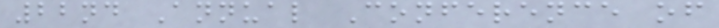22nd Annual Conference of
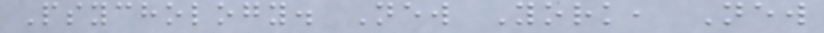Psychology. New York, New
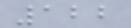122
